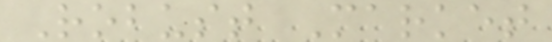Robust Market
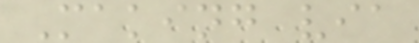Making via
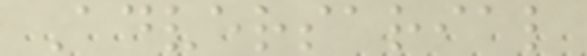Adversarial
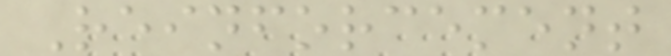Reinforcement
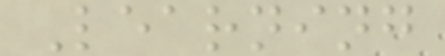Learning
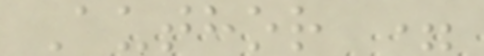Author =
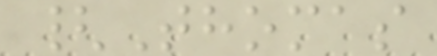{Thomas
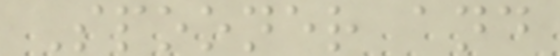Spooner and
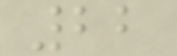22
